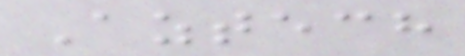Aztech
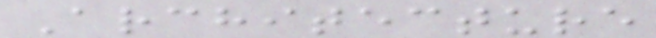Architecture
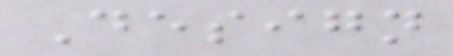Design
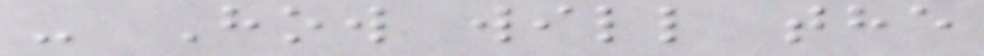- How will the
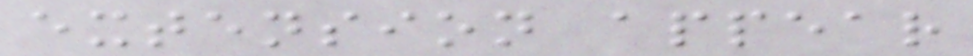extension appear
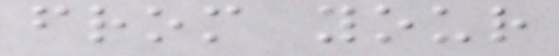from your
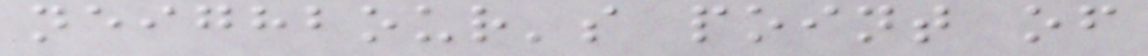neighbour's point of
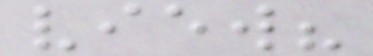view?
